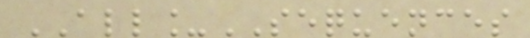ALL_SEQUENCES
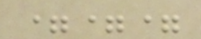===
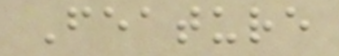Feature
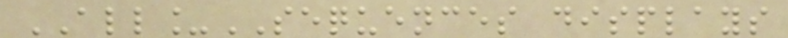ALL_SEQUENCES displays
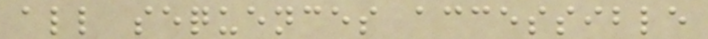all sequences accessible
